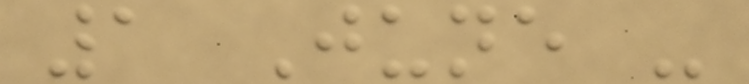1 June -
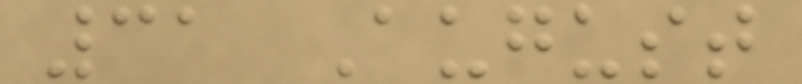31 August
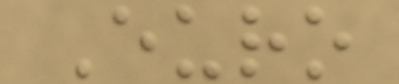Euro
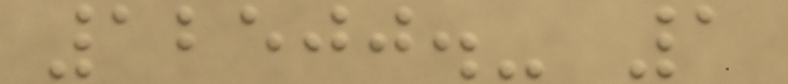12500.- 1
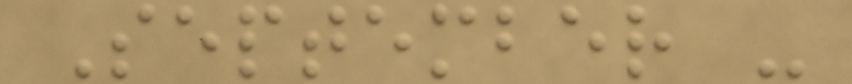September -
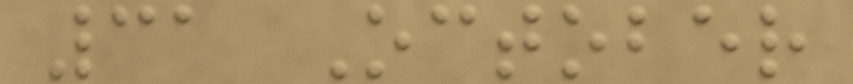31 October
